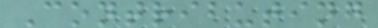Contributing
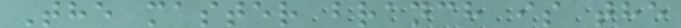The master branch is the
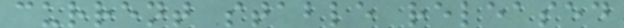current stable released
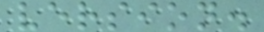version.
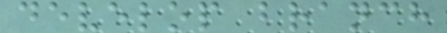develop branch
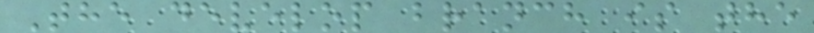The develop branch is the
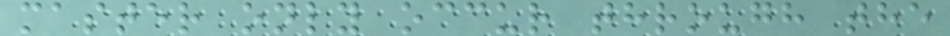master only occur through the
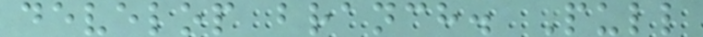develop branch. Pull
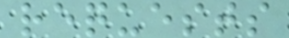requests
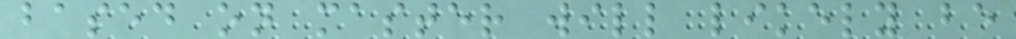based on master will likely be
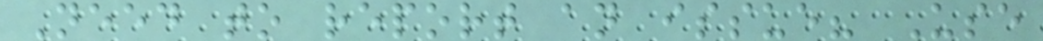Need to report an issue? Use
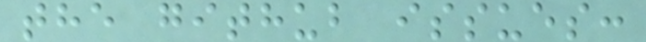the github issues:
